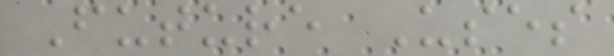Future Uses
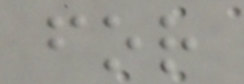for
